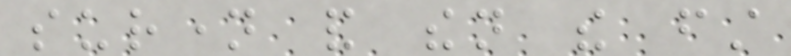surname and then the first
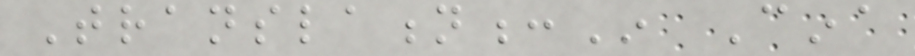Translation:In Cina
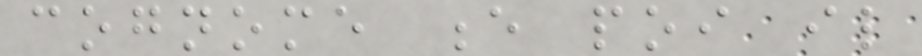cognome e poi il
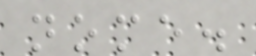nome.
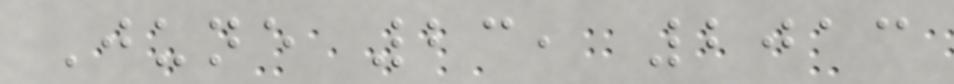June 23, 2013
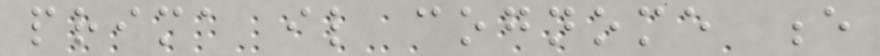prima il cognome e
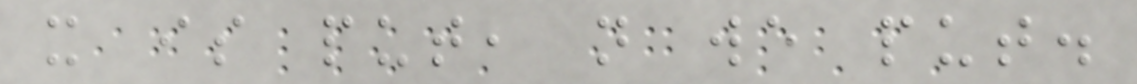it is put, not we put.
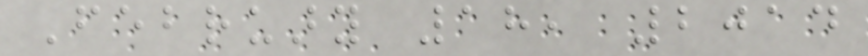February 18, 2014
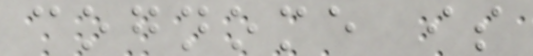cognome is
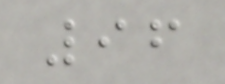96
